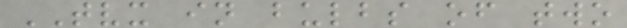TVX in bulbs of two
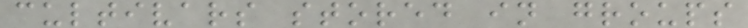cultivars stored in groups
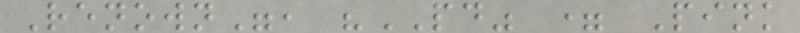Renown", "PD" = Pink
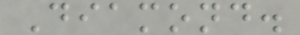Diamond.
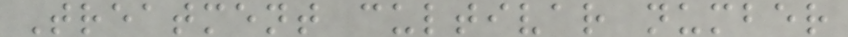Treatment cultivar number
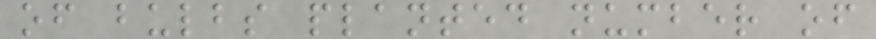of bulbs planted number of
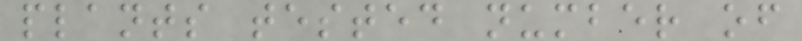plants tested number of
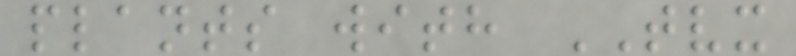plants with TVX
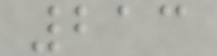213
